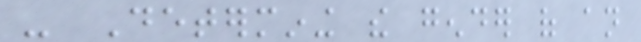- Determining the gender of an
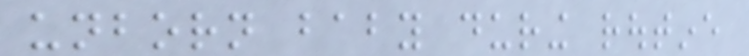unborn baby during routine
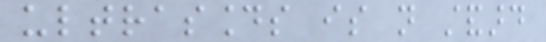ultrasounds is not standard
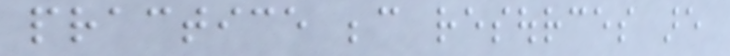practice because resources are
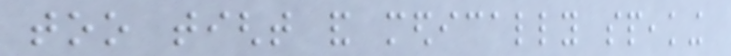too tight and medically speaking
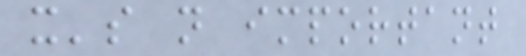it's not important
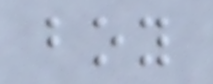boy
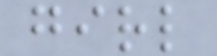girl
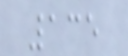135
